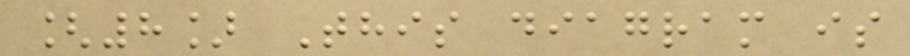[8] This diagram is
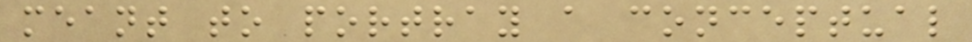meant to portray a conceptual
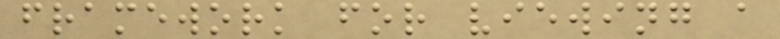framework for viewing a
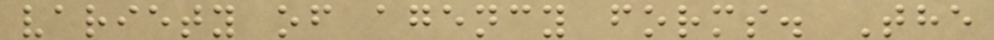variety of agency forms. The
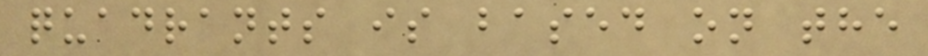quadrants is based on the
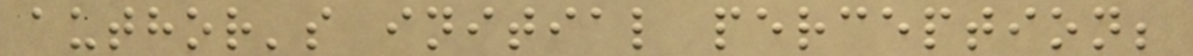author's initial perception;
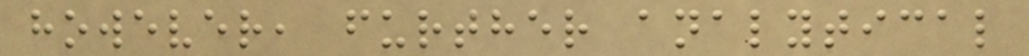however, further analytical
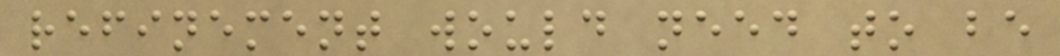refinement would need to be
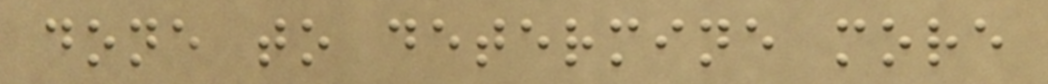done to determine more
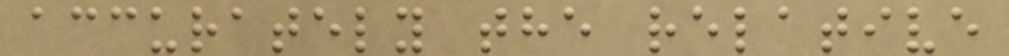accurately the relative
